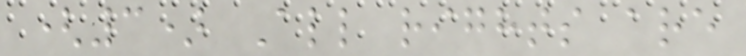(3) All rights are
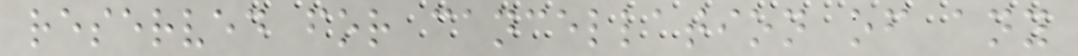reserved for cancellation of any
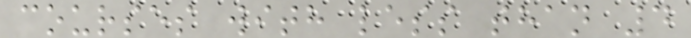courses with less than 4
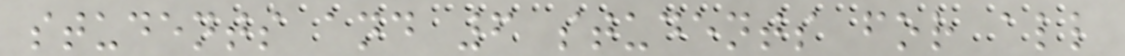students and 6 students for all
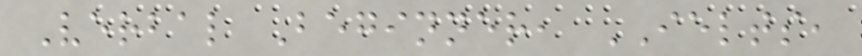Verbal Beginner, IELTS,
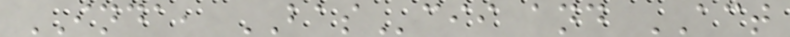INDA, BAScii and ACT
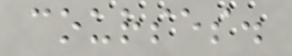courses.
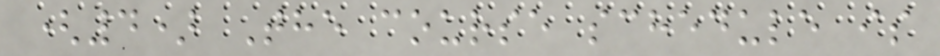(4) The course schedule is
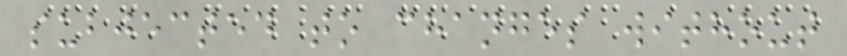subjected to changes without
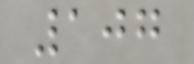107
